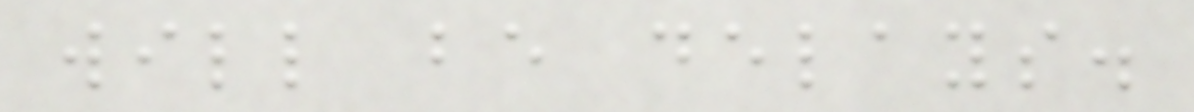will be delays.
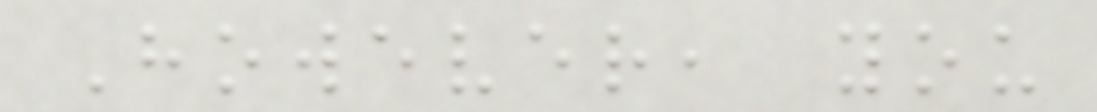However, you
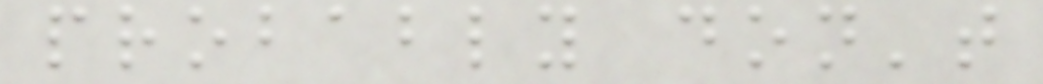probably don't
